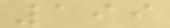199
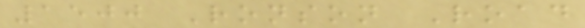1500 Ronson Road
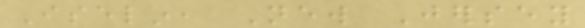Iselin, New Jersey
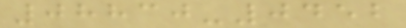08830-0452
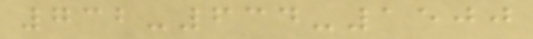732-634-1500
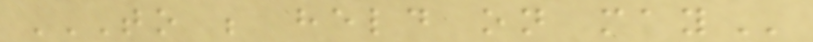TO BE HELD ON MAY
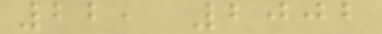22, 2002
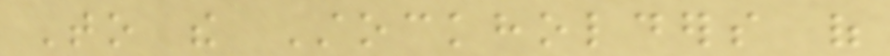To the Stockholders of
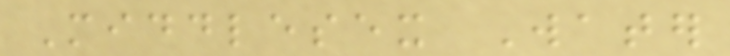Middlesex Water
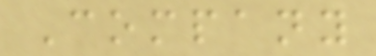Company
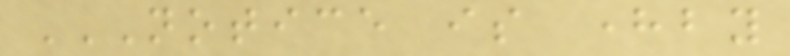NOTICE IS HEREBY
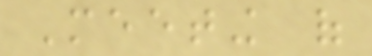Meeting of
